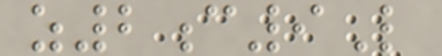z2c9L
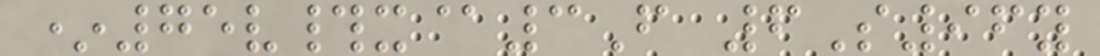*75v#x@3F 6S96y
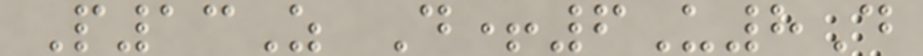P13Z D+6U8D
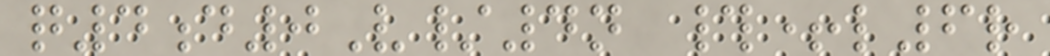q4d0V/4n #+l6r
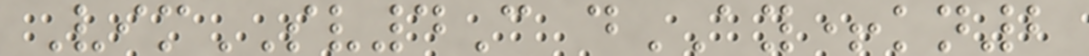VimSV4C dAY+kn2
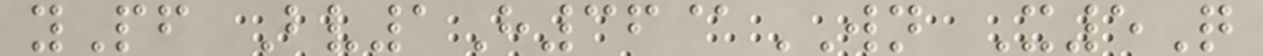yPf Bv1H36@WN X5Q
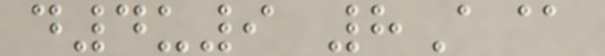d4u9 8A@
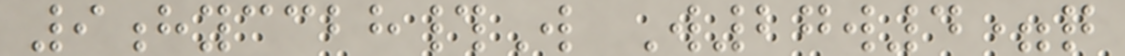9hyccbh#W W27w4=q
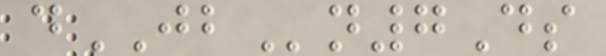dJBn7Ds
